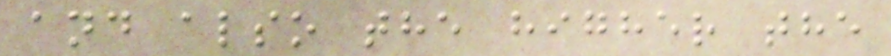and also the higher the
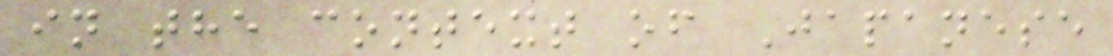in the context of Japanese
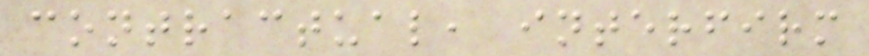contractual, interfirm
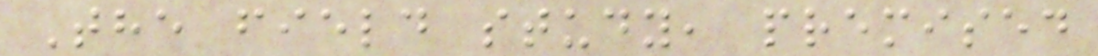The field study, premised
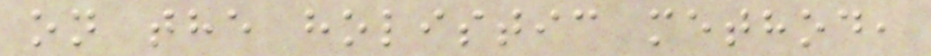on the holistic method,
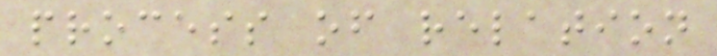process of relation
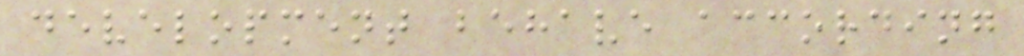development behave according
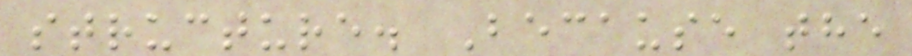structure. Because the
